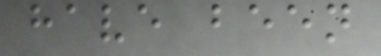have been
